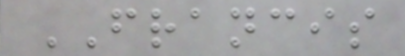FRANCIS
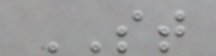ST
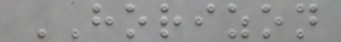HORIZON
